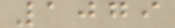1079
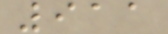911
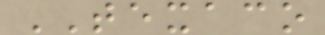TEXACO
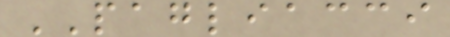PAGLIACCI
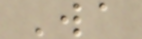Wa
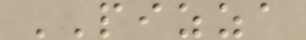PIZZA
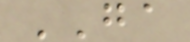GA
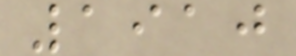1910
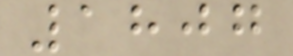1807
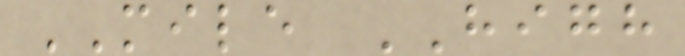MILE HIGH
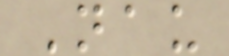Nau
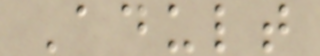Adult
